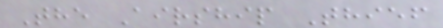The Airship Thief
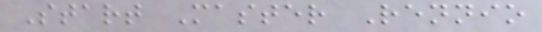Start Master Rennio
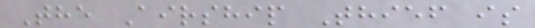The Airship Thief is
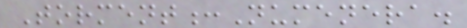Torment:Numenera.
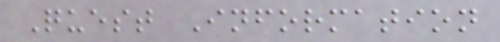Quest Information
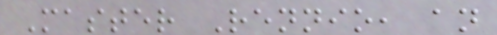Master Rennio, an
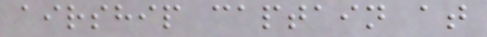airship captain at
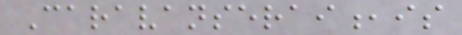Caravanserai,is
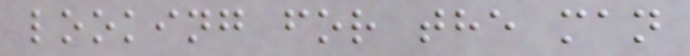looking for the man
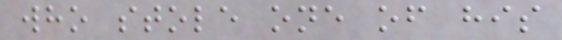who stole one of his
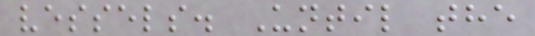vessels. Until the
